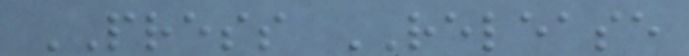PRESS RELEASE
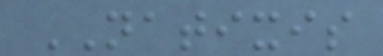NATIXIS
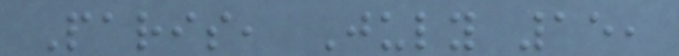Paris, July 15,
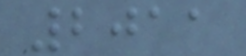2011
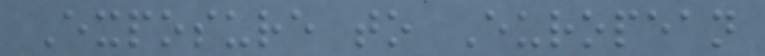Exposure to European
